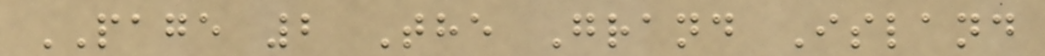PAGE 2 The Grand Island
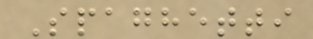Spaghetti
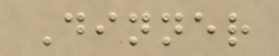Dinner
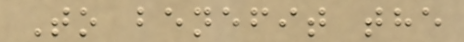To benefit the
